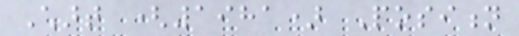Chart (1981) Position
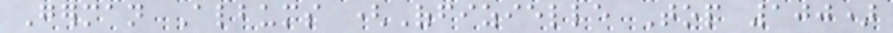German Albums (Offizielle Top 100)
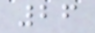26
